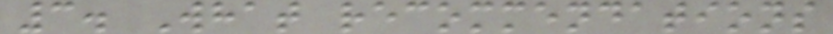3. What recommendations
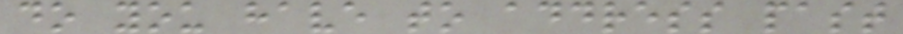do you have to address past
